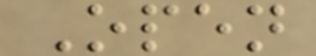Open
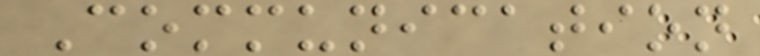Communication
